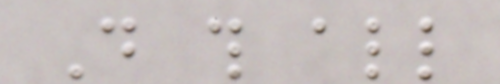Do this all
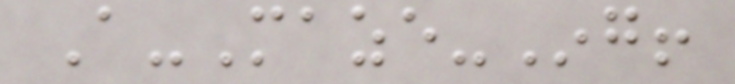A-Maze-Ing!
